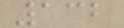132
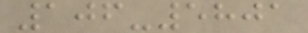106-5801
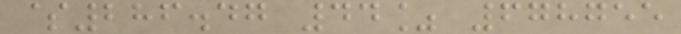$286.47 44% 678755
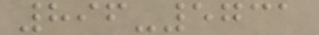896-5731
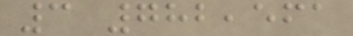3 782,561
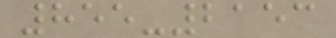855-2153
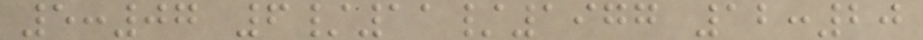5:07 6/11/1977 12:20
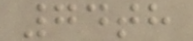74th
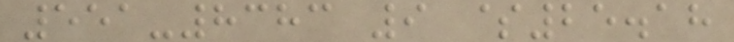551-8383 9 $25.18
